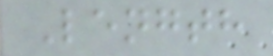Length
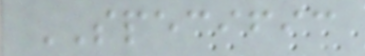SPECIFIC
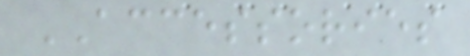ACCESSORIES
